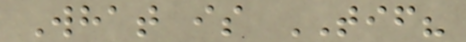What is TIF?
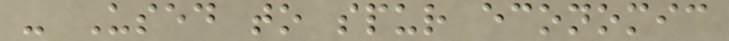- Used to spur economic
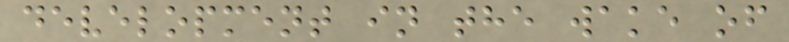development in the wake of
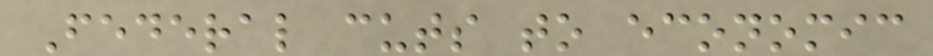Federal cuts to economic
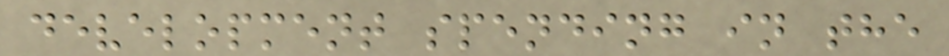development spending in the
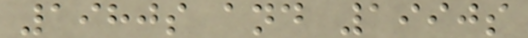1980s and 1990s
